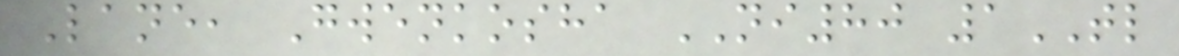Lane, Gwenkosha NI80 1TL
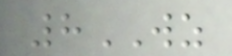8WZ
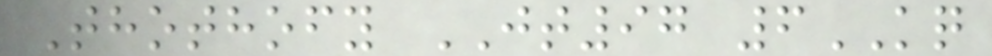Thothofy JT97 6KQ
